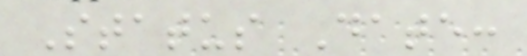Status Date:
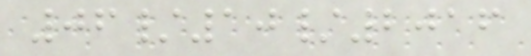06/10/2016
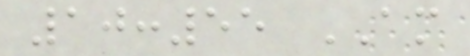10:55 AM
